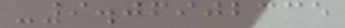-9.06902335
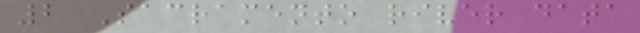2 Sacramento river data
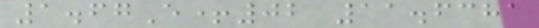1.67E+02 11.6381
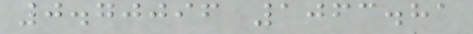0.70096 1063.81
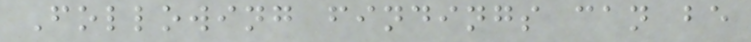Following findings can be
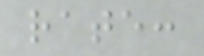rate:
